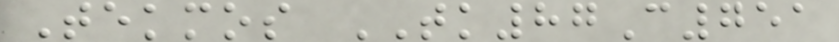Tekmos TK87C751
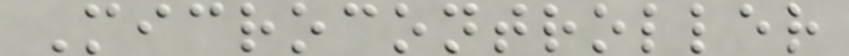Microcontroller
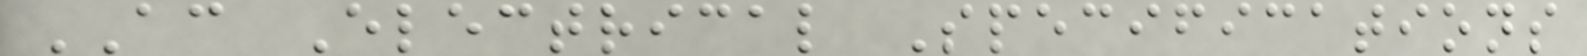AC Electrical Specifications
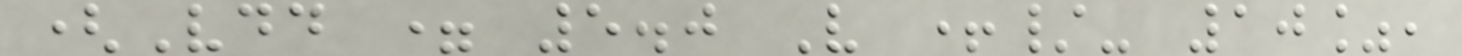(Vdd = 5.0 V +/- 10%,
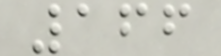166
